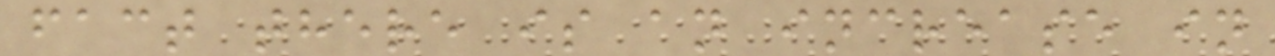fact there is an increase in
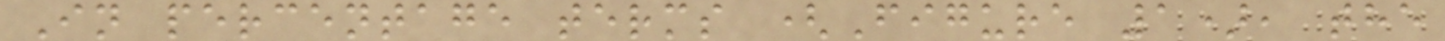In percentage terms (Figure 1), the
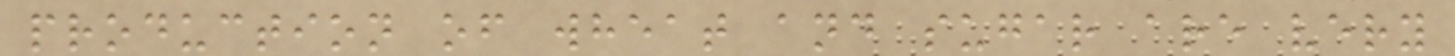production of wheat and sugar are very
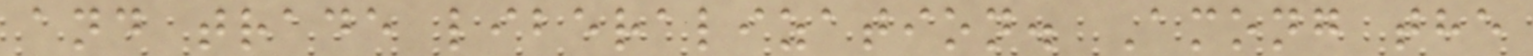and trade liberalization. Among the
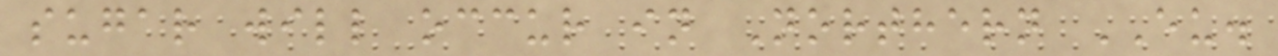sugar will occur in Northern EU.
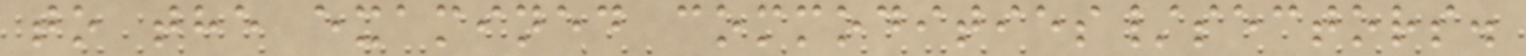to the examined commodities/sectors.
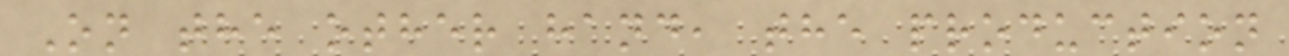On the other hand, the production
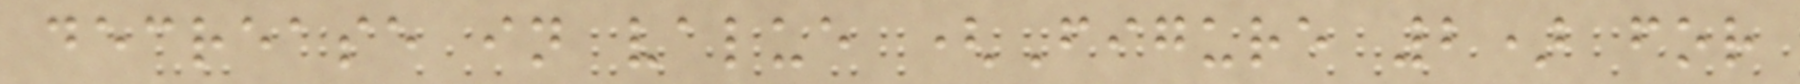decrease in value (Figure 2) for
